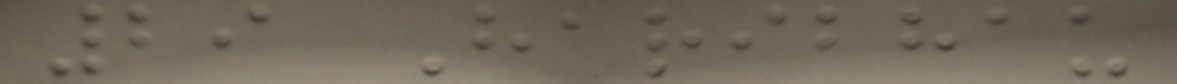29 Haribhau
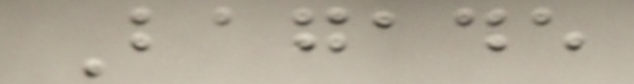Bagade
